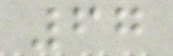67
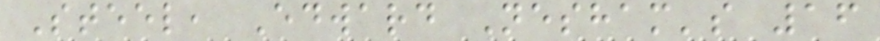Steel, Edward Nesham's 16
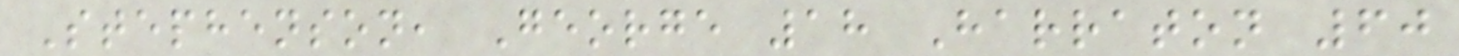Stephenson, George 18 Harraton 60
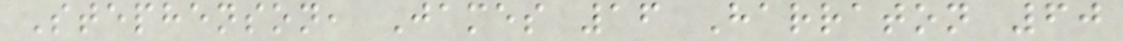Stephenson, James 16 Harraton 60
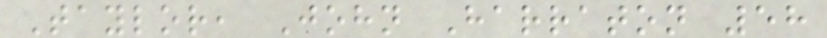Taylor, John Harraton 58
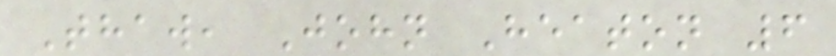Thaw, John Heaton 6
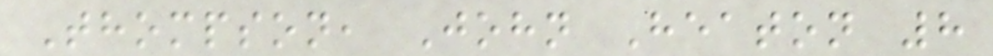Thompson, John Heaton 8
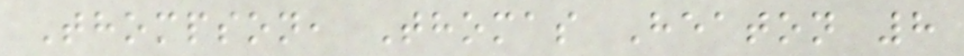Thompson, Thomas Heaton 8
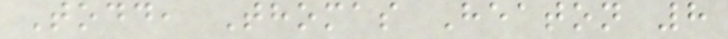Todd, Thomas Heaton 8
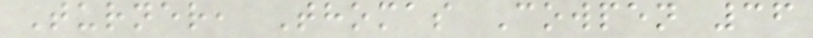Turner, Thomas Cowpen 36
